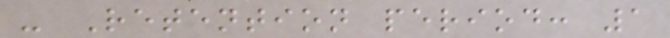- Retention period: 1
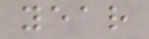year
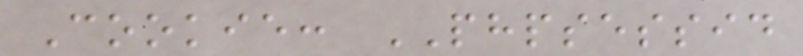Cookie: PHPSESSID
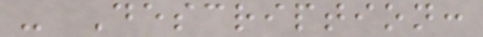- Description:
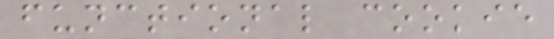functional cookie
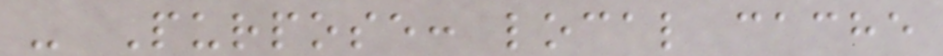- Purpose: local cache
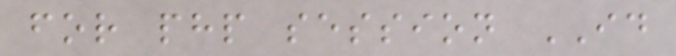for php session ID
